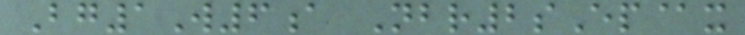Bg1W6a Nbr2sEp@x
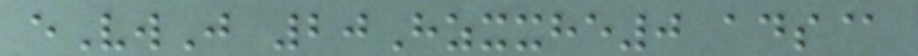eVwJ 20Hzxxhe0 ads@
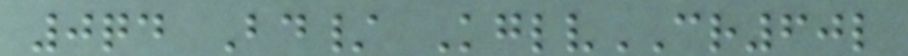0qd Bd/ KglvCR60l
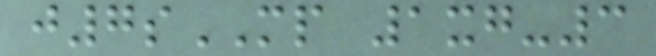j7sMP 1xg-3
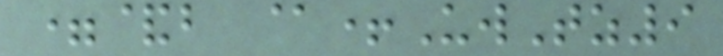=&b @+UwTz9
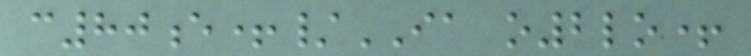c80e+/IA o2lo+
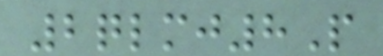2qlmj8P
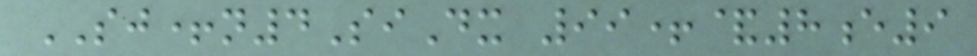SJ+n4SiDx 99+&8e9
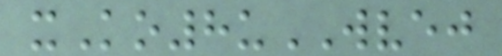xKo8uWVEJ
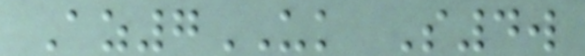Az7UK S4w
